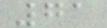71
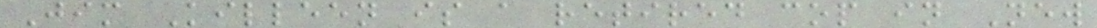Jim Killeen is a retired cop in New
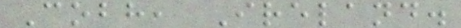Cobh, Ireland.
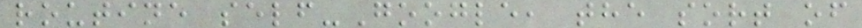routine self-Google, the sort of
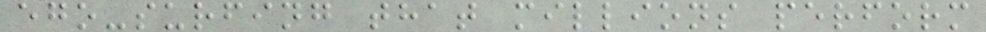ego-surfing that millions perform
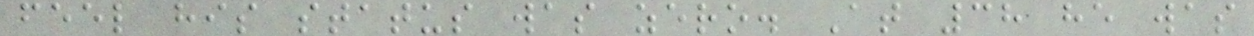feel his status was zero. At 38 he was
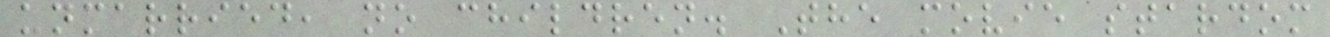unmarried, no children. The movie stardom
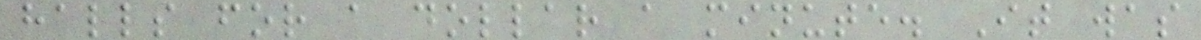halls for a dollar a minute. It was
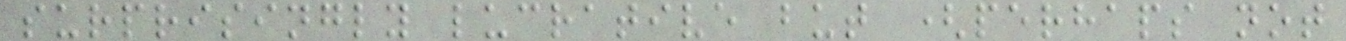surprisingly lucrative but (perhaps not
